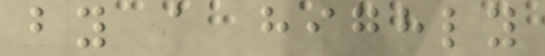by a highly
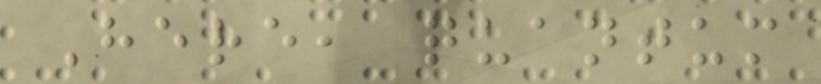Here, quantum
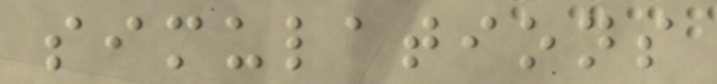simulations
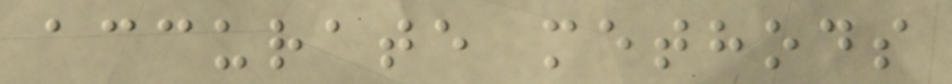accurate methods
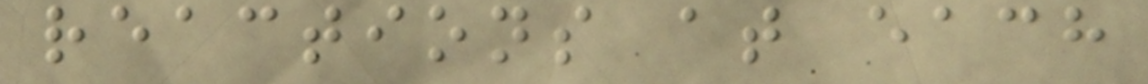reactions at each
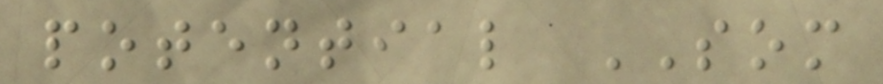potential SOM
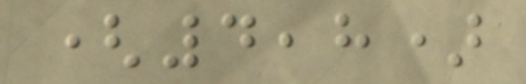(4,8)
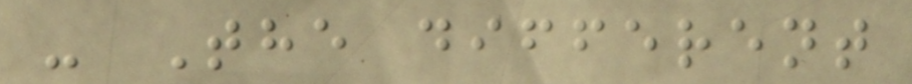- The different
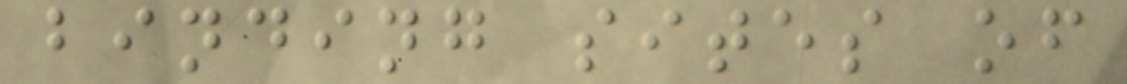binding sites of
